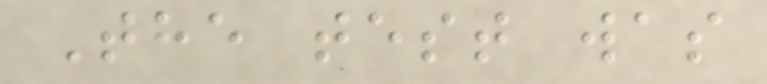The test was
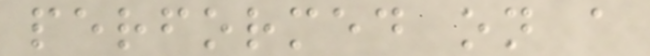performed on a
